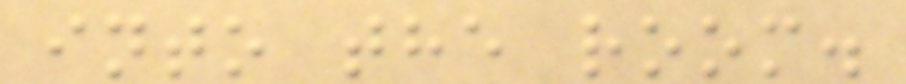into the room.
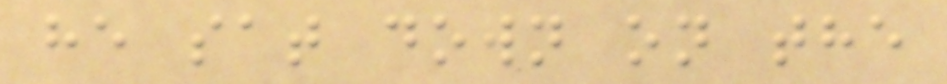he sat down on the
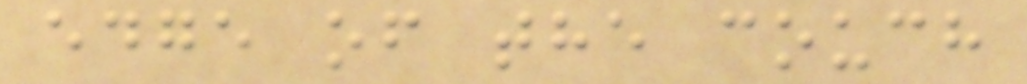edge of the couch
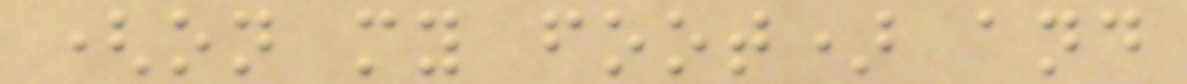(on my foot) and
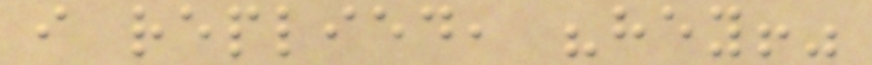i replied, "hey!"
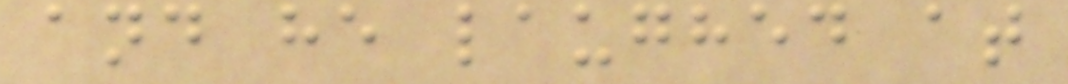and he laughed at
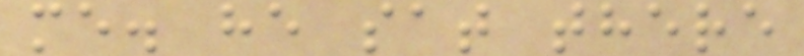me. he sat there
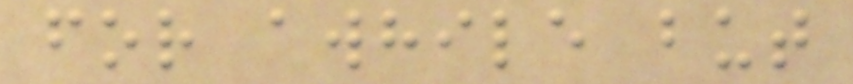for awhile but
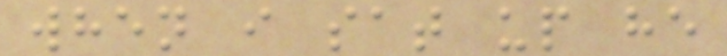when i sat up he
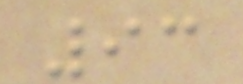93
